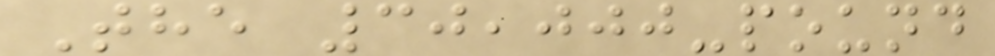The 30,000-pound
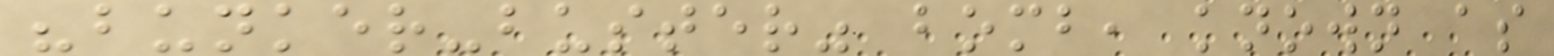"bunker-buster" bomb, known as
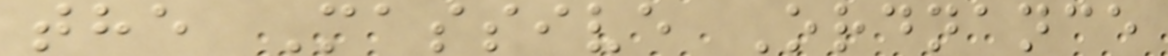the Massive Ordnance
